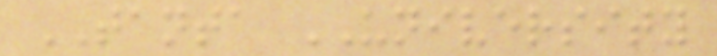TANTA UNIVERSITY
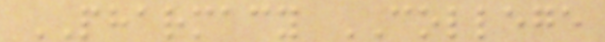PHARMACY COLLEGE
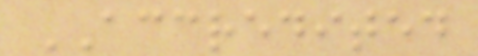ACCREDITED
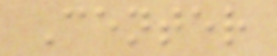Center
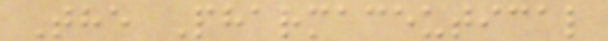The Pharmaceutical
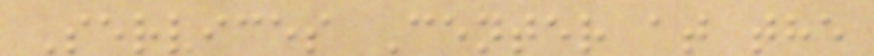Services Center at the
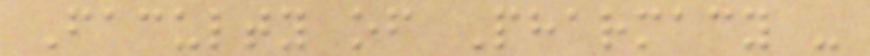Faculty of Pharmacy -
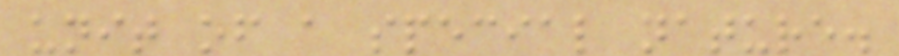unit of a special nature.
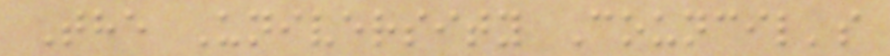The University Council's
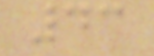43
